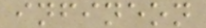infineon
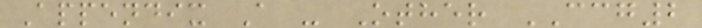Appendix A - Other CCG2
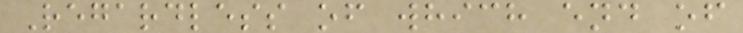Regardless of which end of
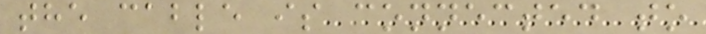the cable is connected to
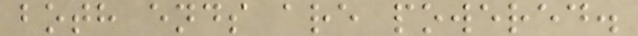both ends are powered.
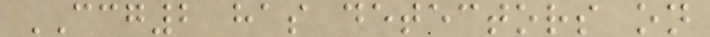CCG2 has detectors on
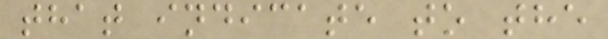that indicate to the
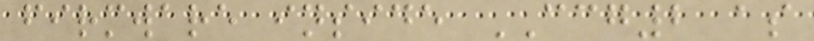firmware inside CCG2 as
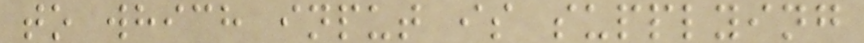to which input is supplying
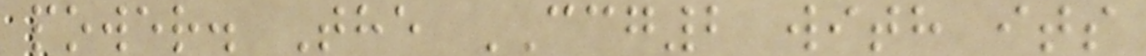power. The CCG2 with its
